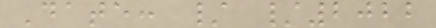Date: / /2022
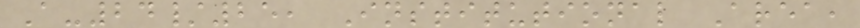A-24/25, Institutional Area,
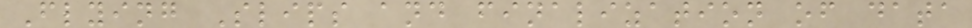Flying Slips and finalization of data
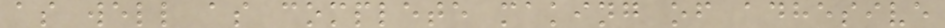as well as complete making of adhesive
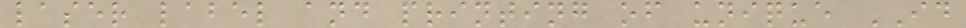laser label and printing of unique ID
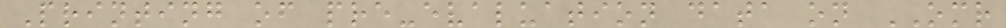Printing of pre-evaluation data on OMR
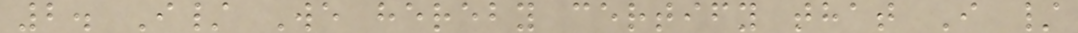2. I/ We hereby certify that I /
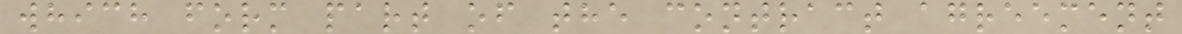which form part of the contract agreement
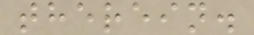therein.
